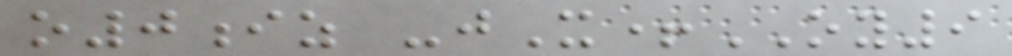o0iz -jX+OY9
